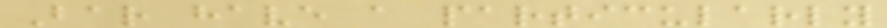Bar have a particularly
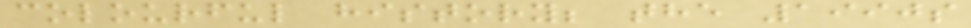colourful history; the 1990s
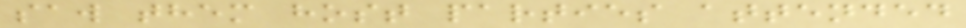saw them host parties attended
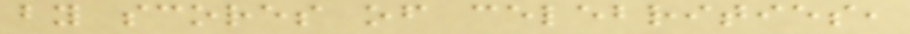by scores of celebrities,
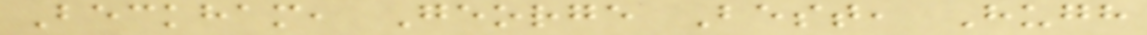Beckham, George Best, Hugh
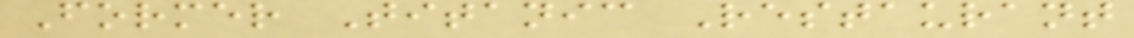Former Titanic Restaurant
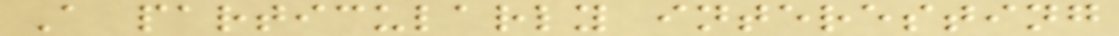A particularly interesting
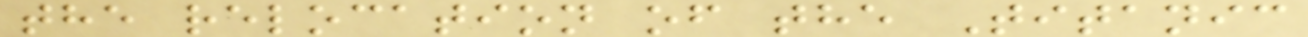the relocation of the Titanic
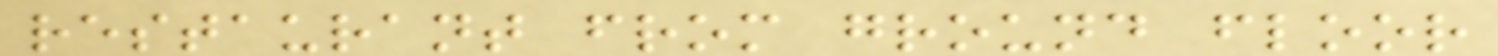restaurant from ground floor
